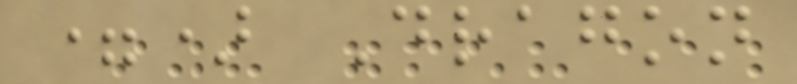=) Dragon
